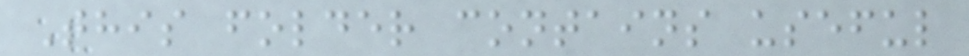This folder contains useful
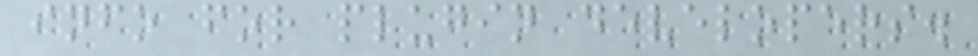info for plugin developers.
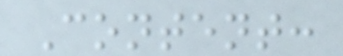Content:
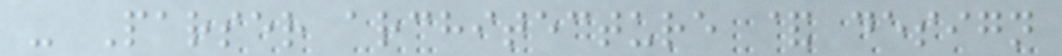- Parser architecture & design
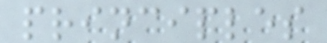principles
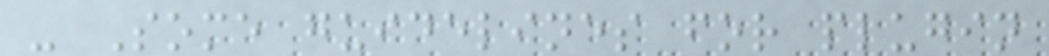- Some guidelines for plugin
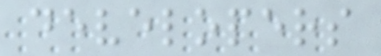developers
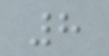8
